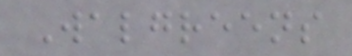Walgreens
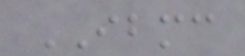IBMC
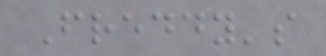Freddy's
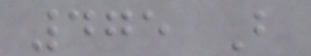475 B
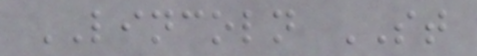LINCOLN ST
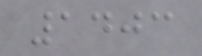1403
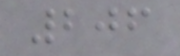206
